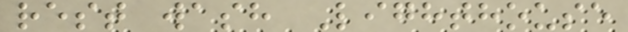rest wash Lighthouse
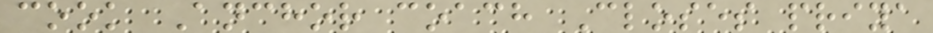cook Anchor coach Closes priya
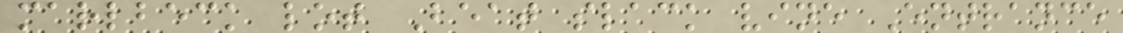marlbeck lot Beat slack vine Entrance
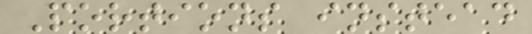Portions instead
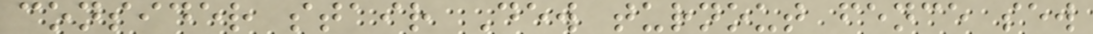consider stair Dew turnout fence sew
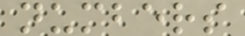numbers
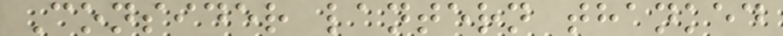Consider lantern thanked
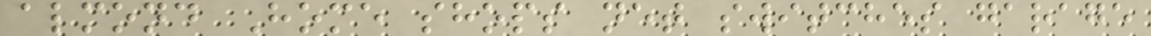almond Home shops net switches garage
